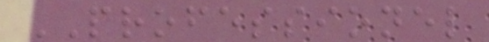PROFESSIONEL
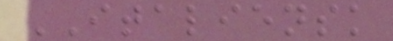ITALIENSK
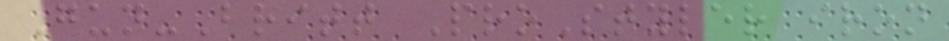Gun-Britt ProStyler iron
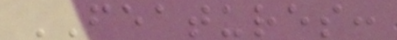FEATURES:
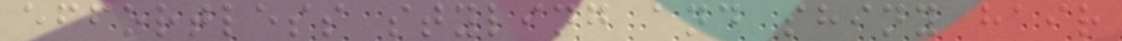effortless styling and shiny hair
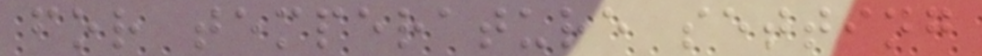for temperature setting
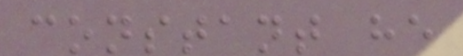constant he
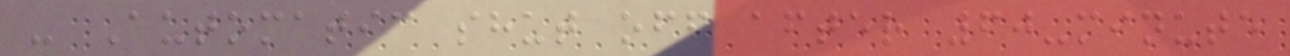- Automatic shut off after 60-minute
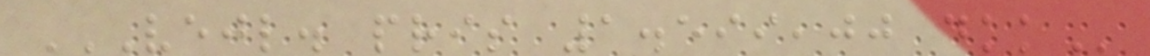VEJL. PRIS 1.599,00 DKK
